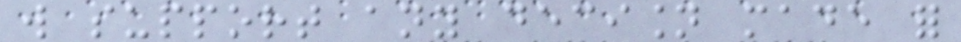will support any decision made for
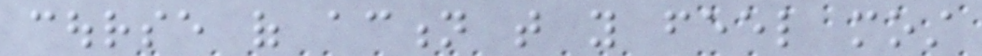course of action that you feel most
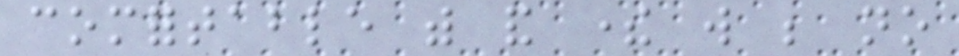comfortable with and there will be no
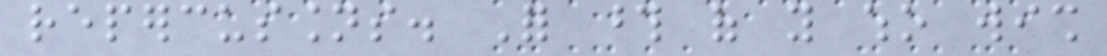repercussions. For those of you who wish
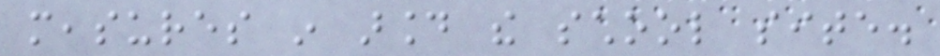measures in around the school site.
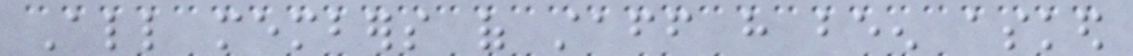All members of staff have been asked
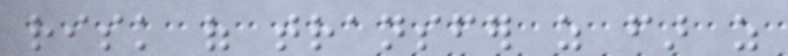risk of transfer as far as
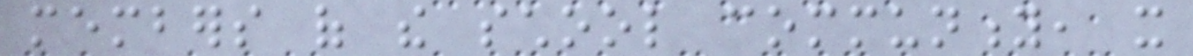members of the school community, it
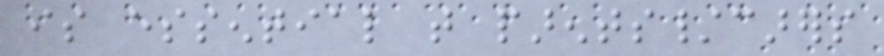is essential that parents/carers
